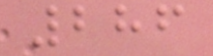286
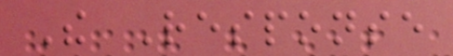The Response
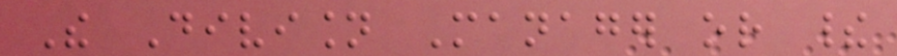The Division Manager or their
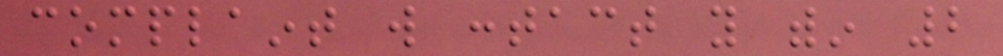complaint will contact you within 2
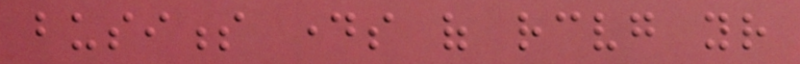business days of receiving your
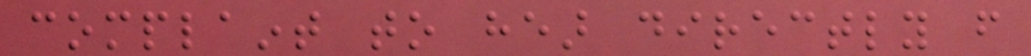complaint to hear directly from
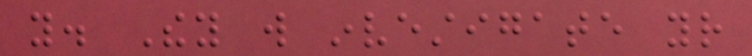you. They will investigate your
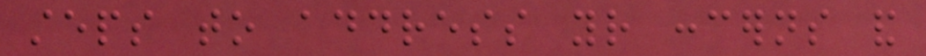steps to address your concerns and
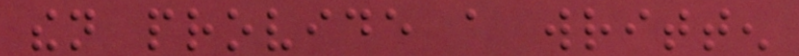then provide a written
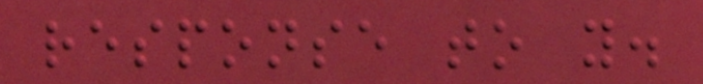response to you.
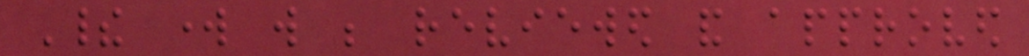Their work will be reviewed and approved
